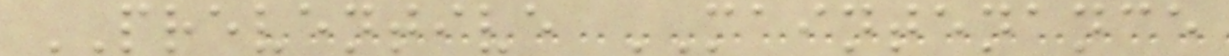PREVENTIVE MAINTENANCE
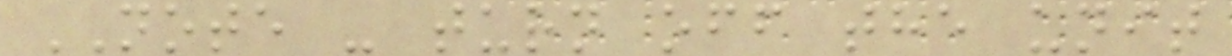NOTE - turn off the unit
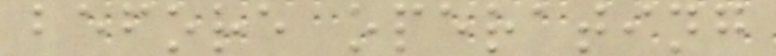before operating
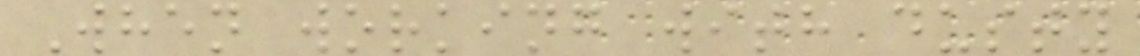When working with dusty
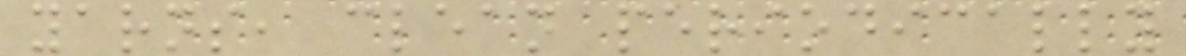yarns, clean periodically
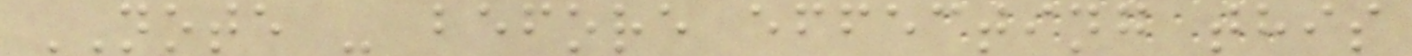NOTE - before effecting this
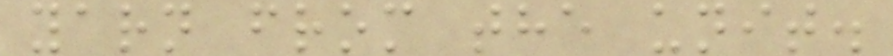yarn from the unit.
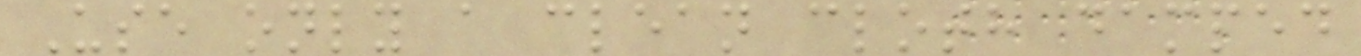Use only a clean cloth damped
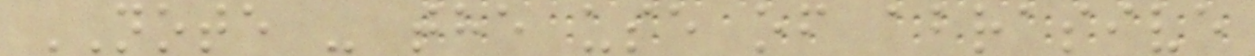NOTE - the use of abrasive
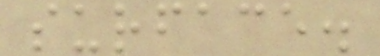surface.
